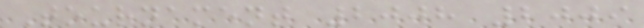Tournament 2008 2009
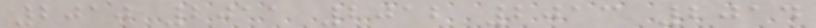2010 2011 2012 2013 2014
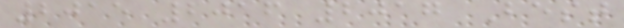2015 2016 2017 Best
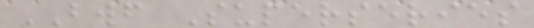BWF Superseries
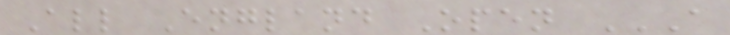All England Open A
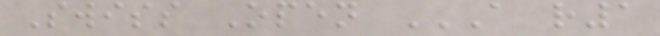Swiss Open A R1
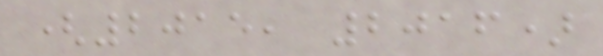(2015, 2016)
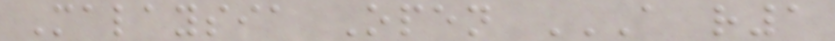Malaysia Open A R1
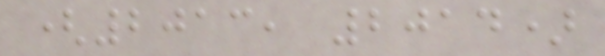(2013, 2014)
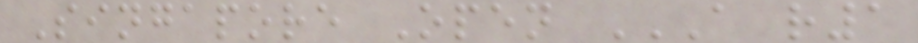Singapore Open A R1
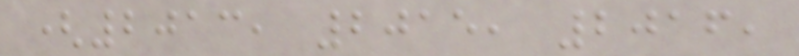(2013, 2015, 2016,
